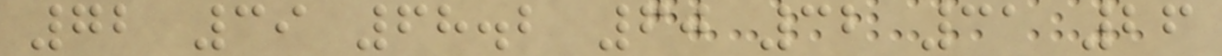72 39 68.2 60 32 31 26
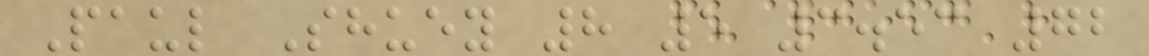Paul Shuey 8 5 3.53 72
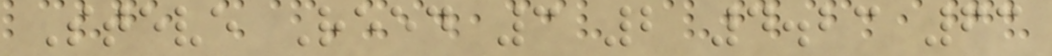Steve Reed 3 2 4.23 63
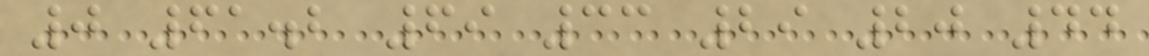0 61.2 69 33 29 20 44
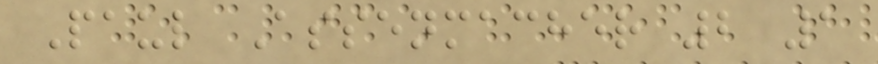Paul Assenmacher 2 1
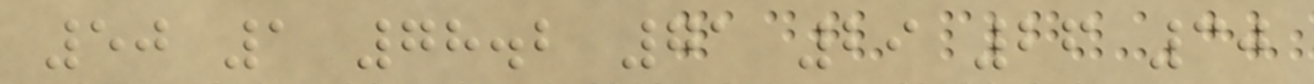50 1 78.2 71 29 26 30
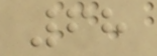68
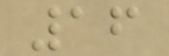16
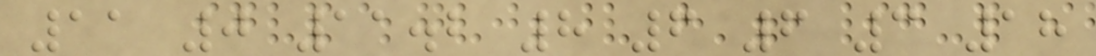11 0 11.2 8 6 6 3 18
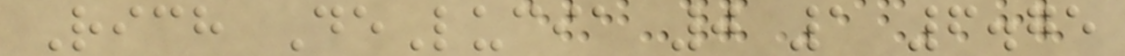Rich DeLucia 0 1 6.75
